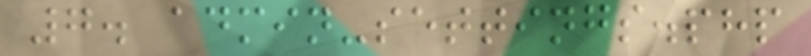7. admin-settings.php
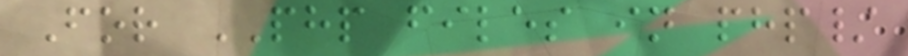For PHP files in php/
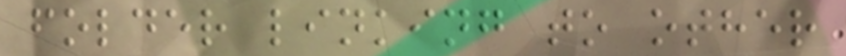folder linking to other
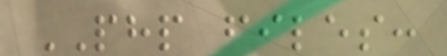PHP files:
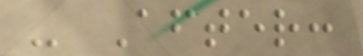- After:
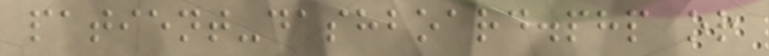patient-dashboard.php or
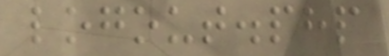logout.php
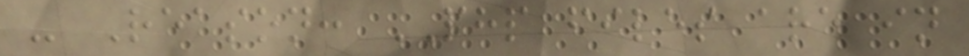- Reason: PHP files are in
